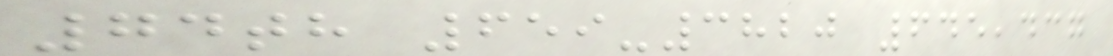74th 659-3820 645,437
